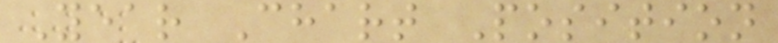Year Chart Position
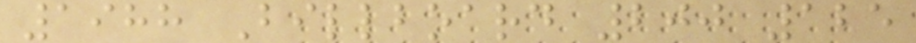1988 Billboard 200 125
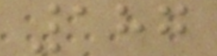187
